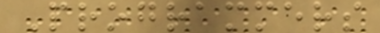Programmers
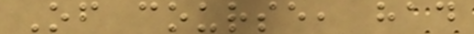Of course, had
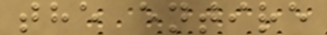the entire
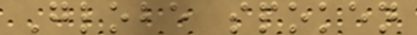Globe spoken
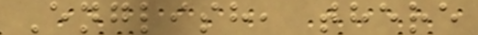English, there
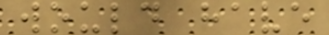would have
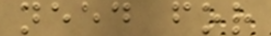need for
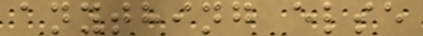anything else
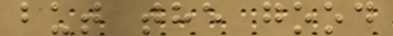but the good
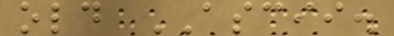old ASCII.
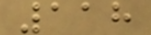118
